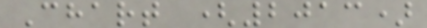Chart (2013)
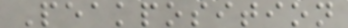Peakposition
